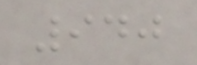940
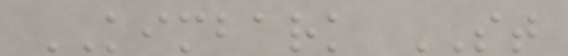KIMBARK ST
